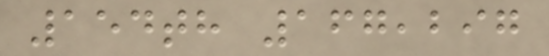154th 167,297
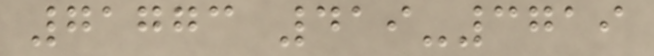71773 419-3719
